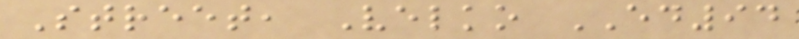Street, Velko ED94
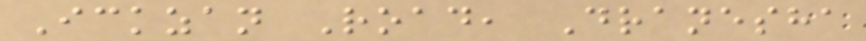Ickzan Road, Dranesha
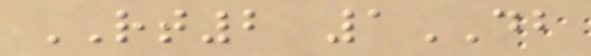RT2 1DB
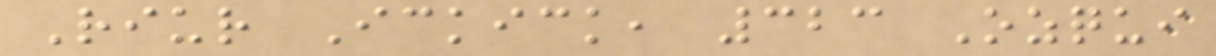Riur Ickick, 323 Ozqui
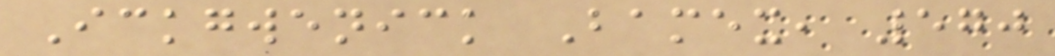Ickgwenick Bamex, 570
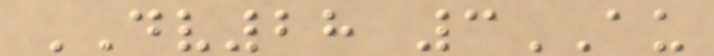DV28 3AU
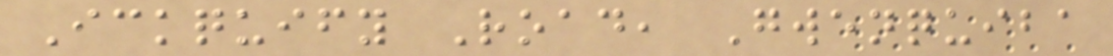Ickquify Road, Gwenquiba
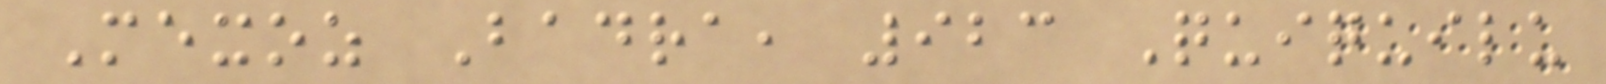Mexoz Badra, 923 Quiquilu
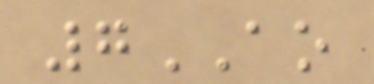7AO
